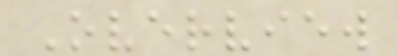Overview
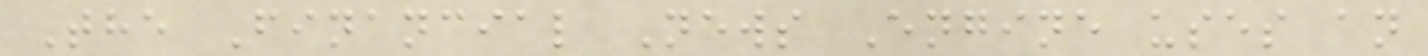The Financial News Engine uses an
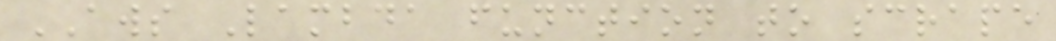AWS Lambda function to scrape
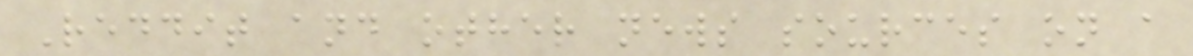Reddit and other news sources on a
